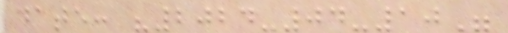date: "2024-04-10"
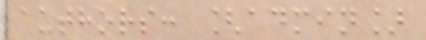authors: [admin]
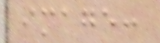image:
